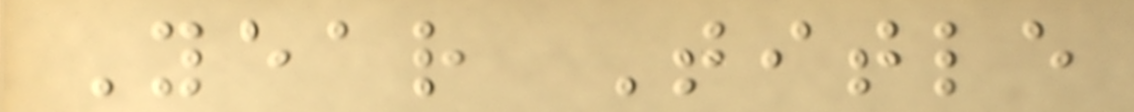Year Title
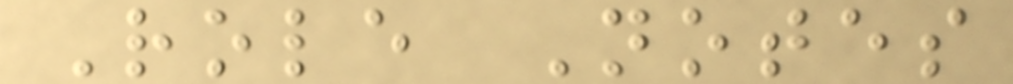Role Notes
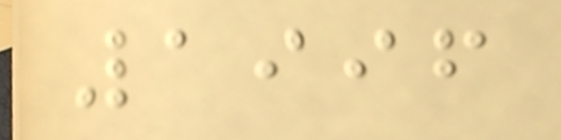1996
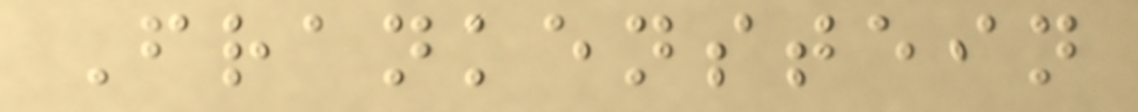Frankenstein
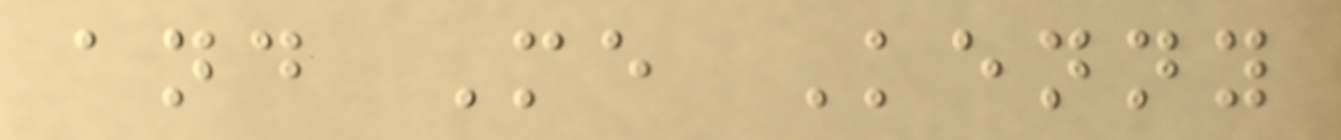and Me Kenny
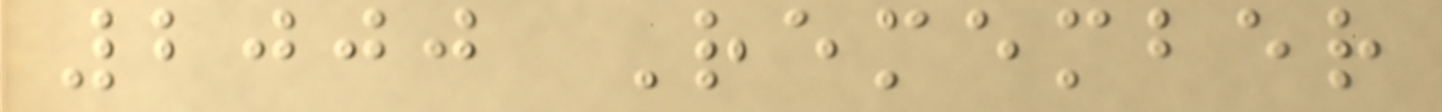2000 Remember
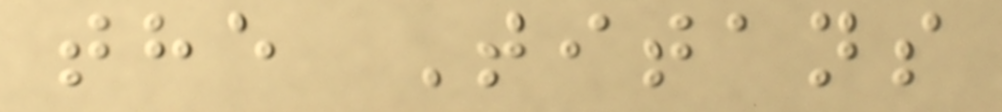the Titans
